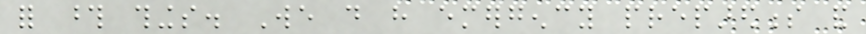for those things. We do have emergency preparedness and
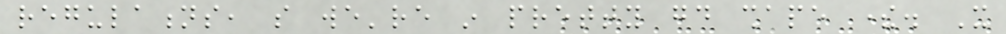regulations, so we're in pretty good shape there. It
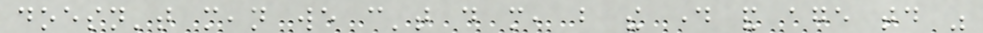doesn't mean we can't do more, but the day and age today was
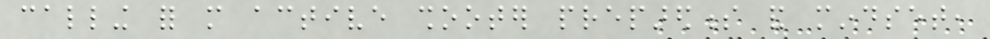calling for more active shooter preparedness and mindset,
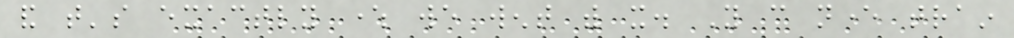and that's exactly where we went with it. You can never train
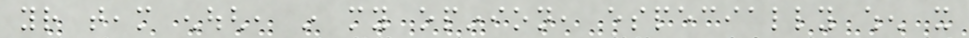your team enough, in my opinion, especially when it
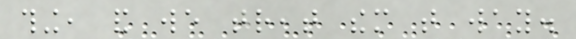thing, and we treat them that way.
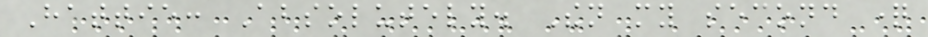Hattie: Absolutely. Then my second question
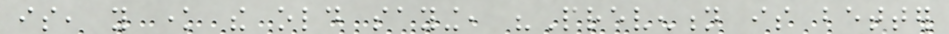is, you know the old saying, "Prevention is better
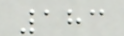183
